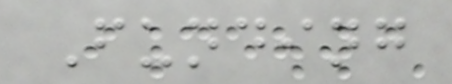Funding
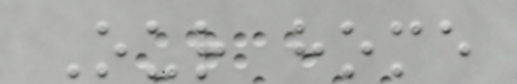Our home
